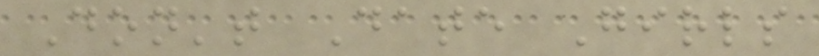Don't Date Girls
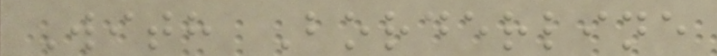With Borderline
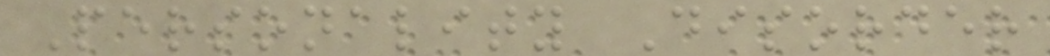Personality Disorder
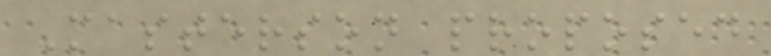Masterson proposed
